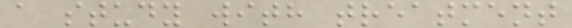a study with treatment
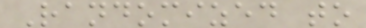Randomized to
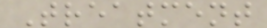Treatment
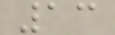13
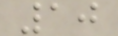10
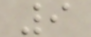9
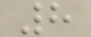8
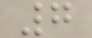7
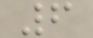6
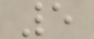5
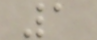1
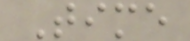Time
